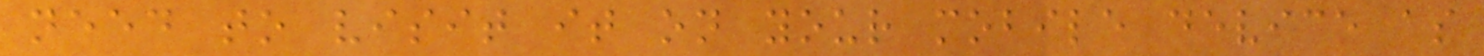need to visit it on your mobile device as
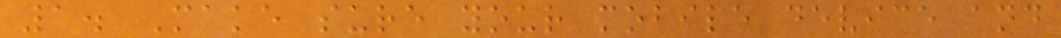1. Make sure your mobile device and
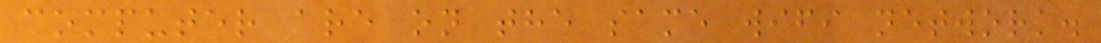computer are on the same wifi network.
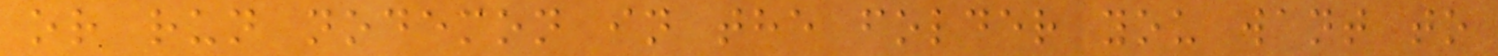or run nodemon in the folder you want to
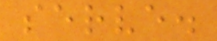serve.
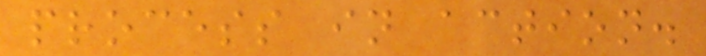process in action.
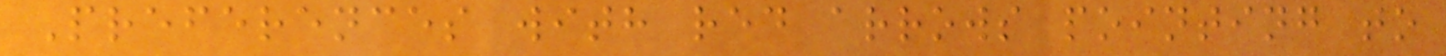Preferences with red arrows pointing to
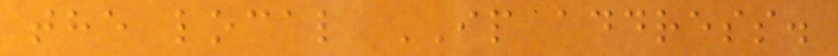the local IP address.
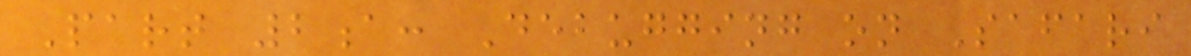Part 2a: Debugging on Safari
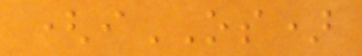(iOS)
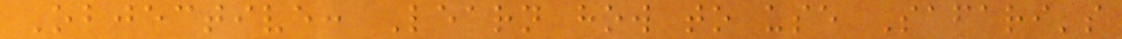Objective: Learn how to use Safari's
